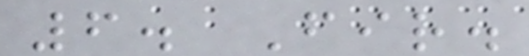6. Fir.
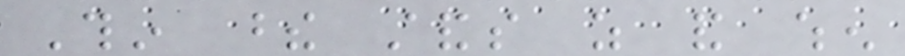Thin these stands as and when
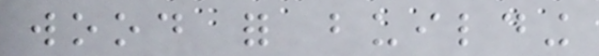wood for building
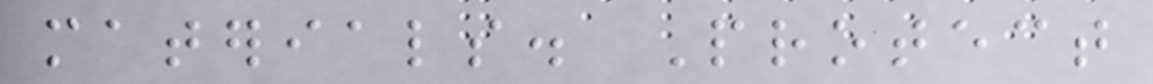materials. Protect
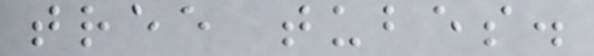tree tubes.
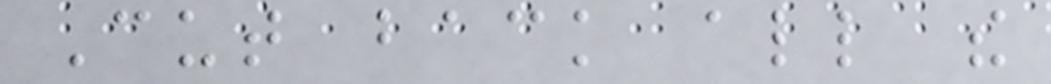Cut back all the
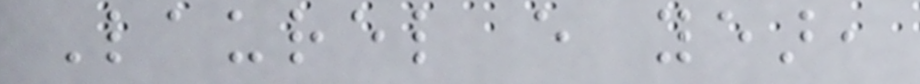Laurel every year,
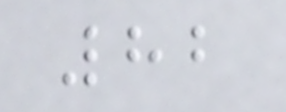82
